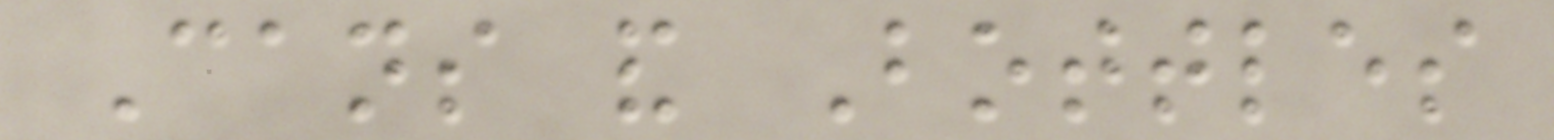Cans and Bottles
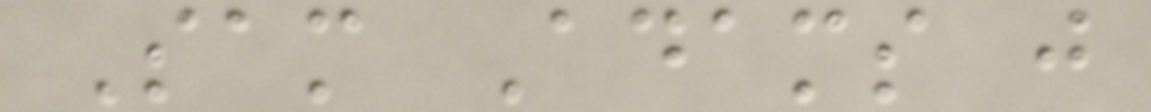Sam Adams just
